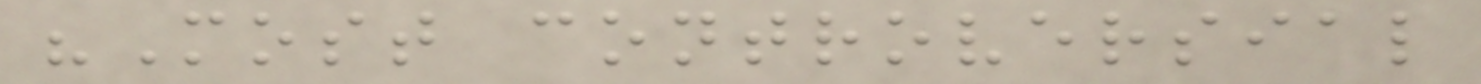"Most controversial
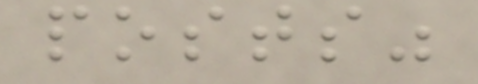posts"
